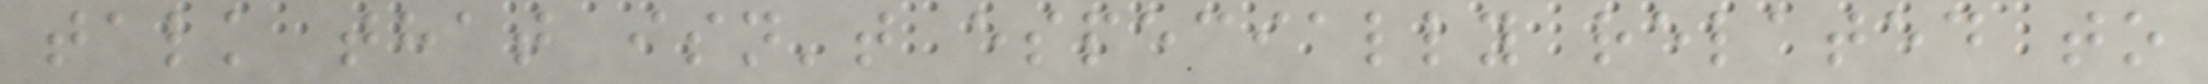talk that isn't especially related to
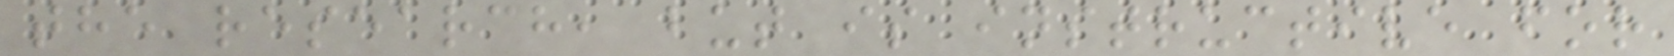the research, but is instructive for
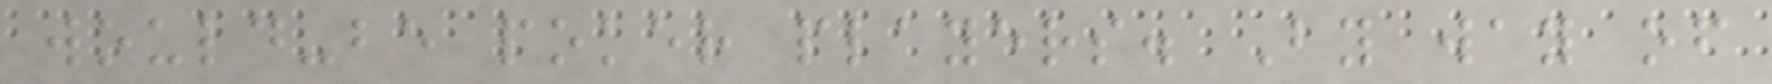would-be poker players. By way of
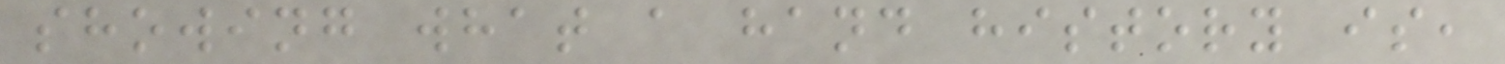showing what a hand history is,
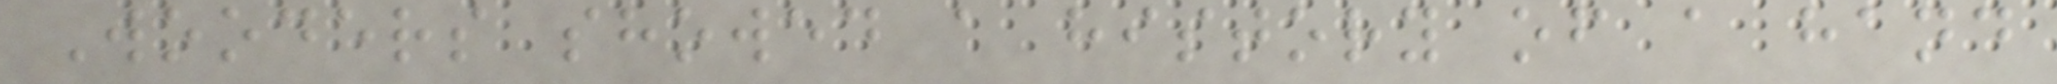Wooders showed a history of a hand
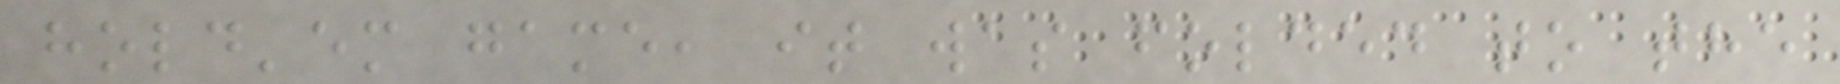hold'em game, it was folded to the
